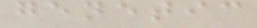genetic
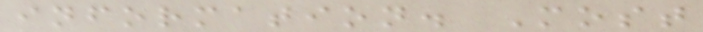information. Most
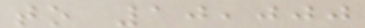to 10,000
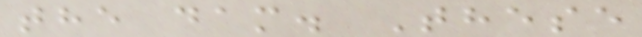the dam. These
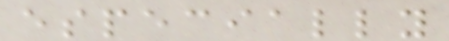especially
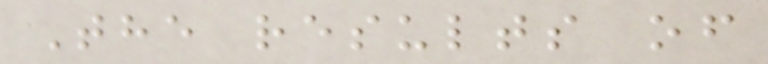The results of
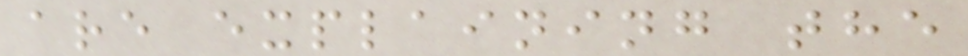are explaining the
